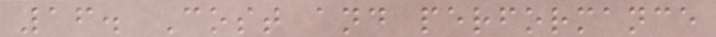16. Cost and performance
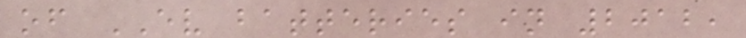of EV batteries in 2012,
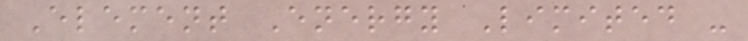Element Energy Limited -
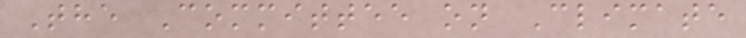The Committee on Climate
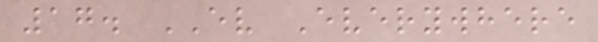17. EV Everywhere
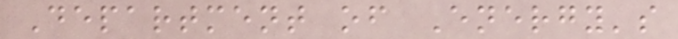Department of Energy's
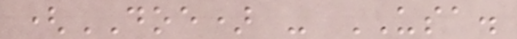(DOE) - USA.
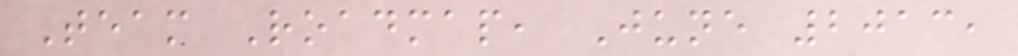Team Roadmap, June 2013,
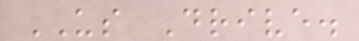US Drive.
